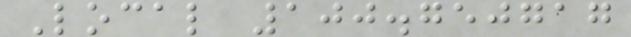Local 100.750717
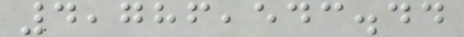4,786,543.44
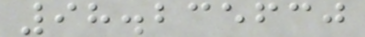98.235630
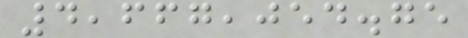4,667,054.75
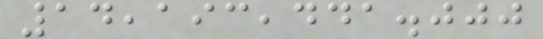14,193,441.000
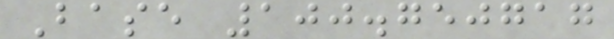Base 100.750717
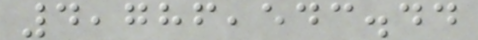4,786,543.44
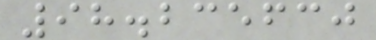98.235630
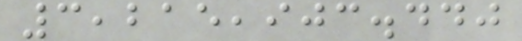3,215,903.440
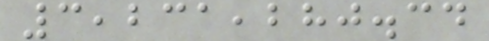3,231,280.34
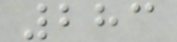283
